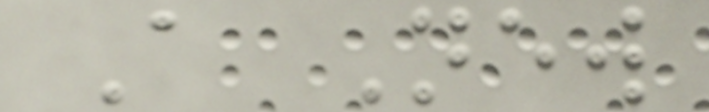A New
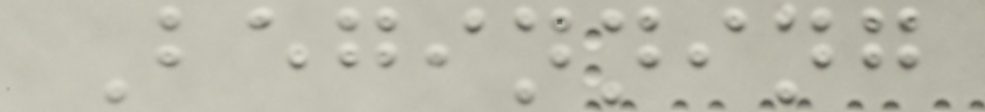Beginning
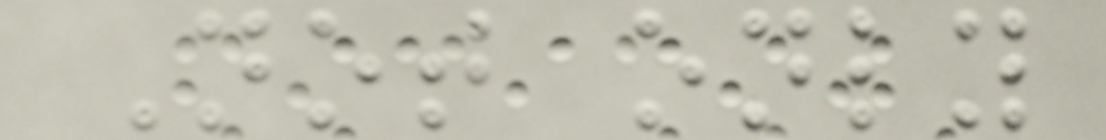Not only
